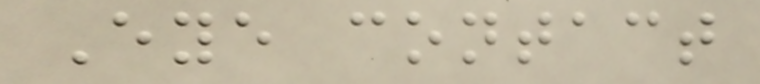Eye contact
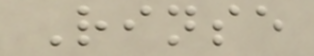Rinse
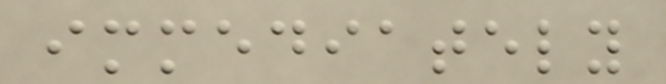immediately
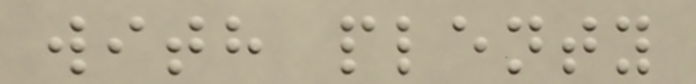with plenty
